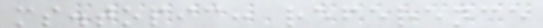ms.topic: reference
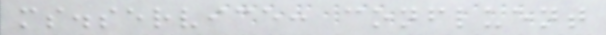ms.service: confluent
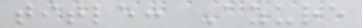title: Azure
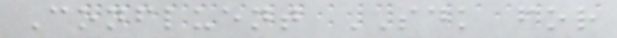Confluent SDK for
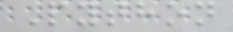Python
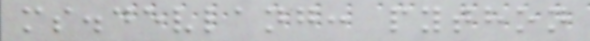ms.devlang: python
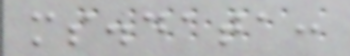ms.data:
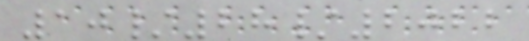10/28/2022
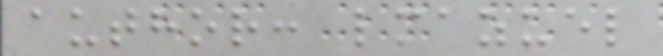author: lmazuel
